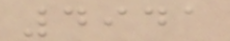4941
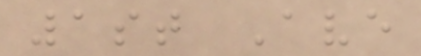1st Ave
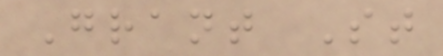Grant St
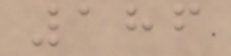186
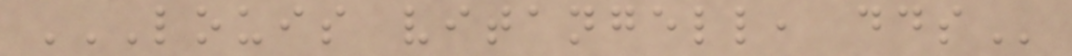LOUIS VITANGELL, DDS
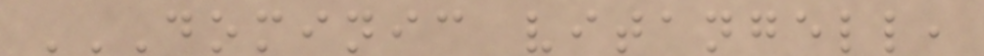DOMINIC VITANGELL,
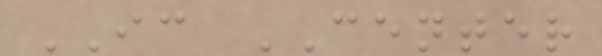IC CENTER
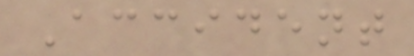Accident
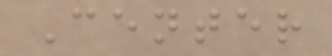Center
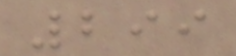299
